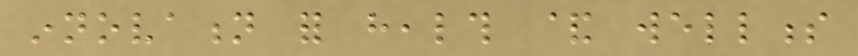innovation for health & wellness
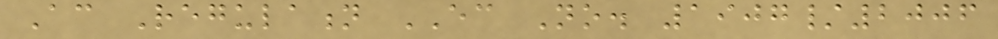According Regulation EC No. 1907/2006
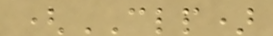(CLP)
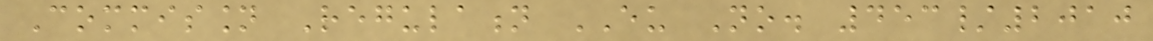Commission Regulation EU No. 453/2010
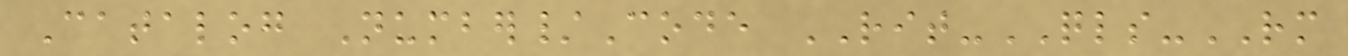Catalog Number/Code RIT-QLS-RM
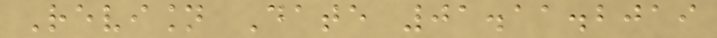Revision Date 01.11.2019
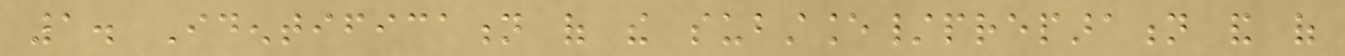1. Identification of the substance/preparation and of
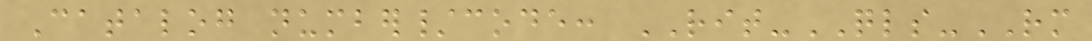Catalog number/code: RIT-QLS-RM
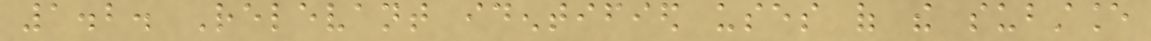1.2. Relevant identified uses of the substance
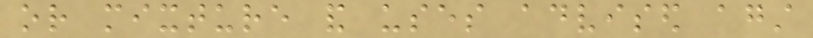or mixture and uses advised against
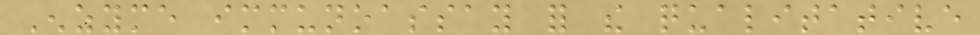Enzyme immunoassay for the qualitative
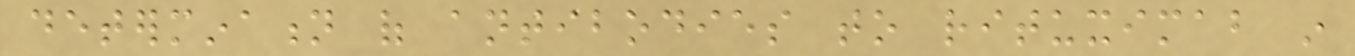determination of antibodies to rituximab in
